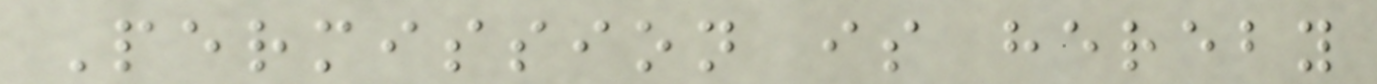Permission is hereby
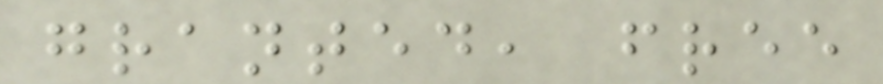granted, free
